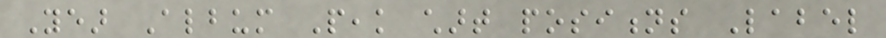Year Album Peak chart positions Label
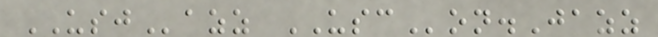USJazz USCon.Jazz
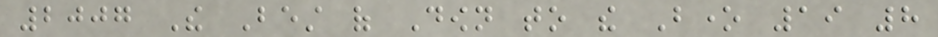2007 The Best of Down to the Bone 19 8
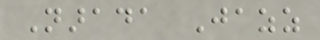Narada Jazz
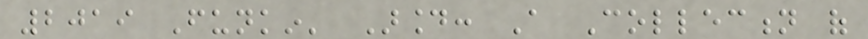2019 Funkin' Around: A Collection of
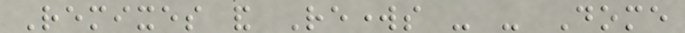Remixes and Reworks - - Dome
